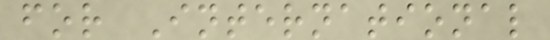for International
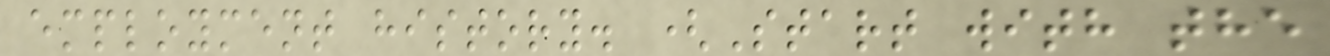employment history. (Start with the
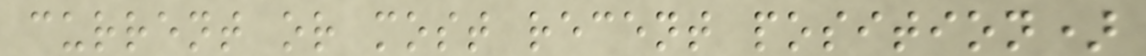current or most recent position)
